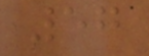57
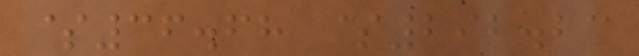$36.68 $292.23
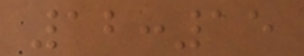12:15
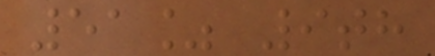51% 9th
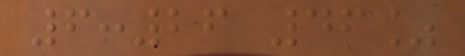6:26 46%
